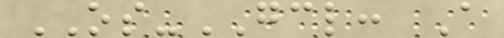OS-GCL: A
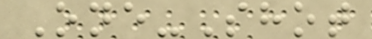One-Shot
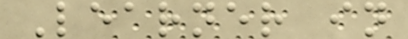Learner in
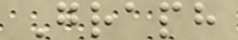Graph
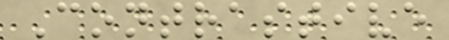Contrastive
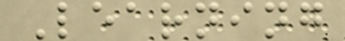Learning
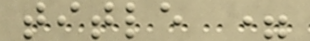title =
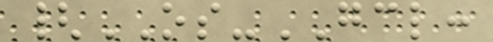{OS-GCL:
